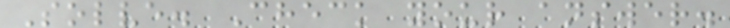Solve. Check your answer.
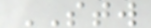STW
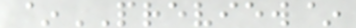~PREVIEW~
